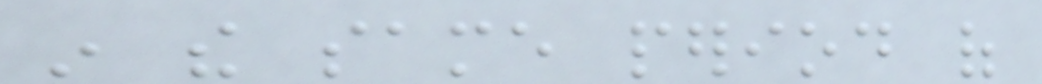in the same period of
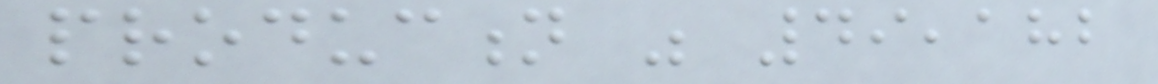production was 49,182
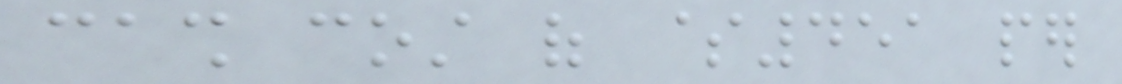cash cost of $451 per
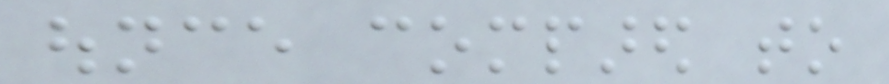ounce compared to
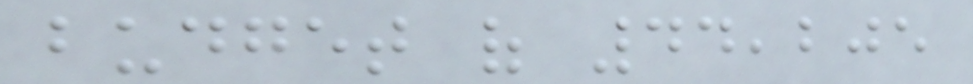budget of 44,205
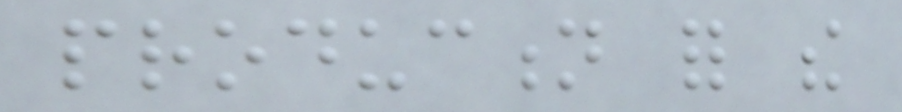production for the
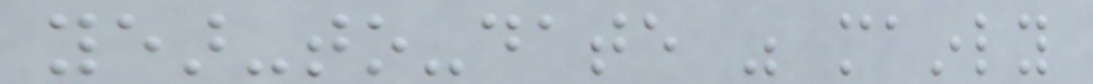year-to-date was mainly
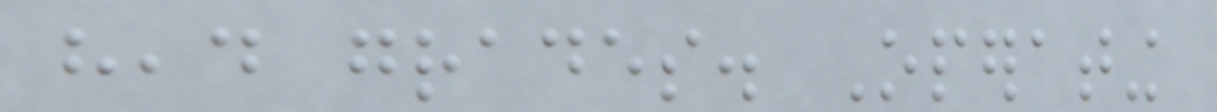head grades. Operating
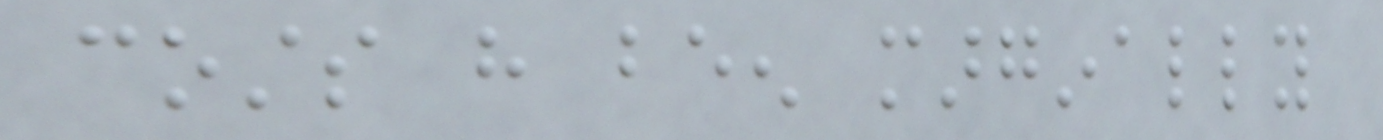costs have been marginally
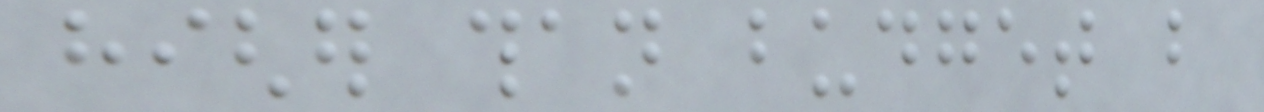higher than budget but
